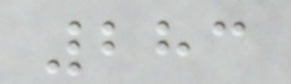283
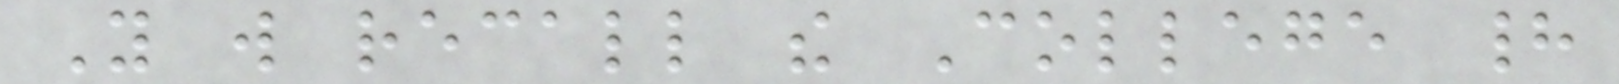You will recall the College had
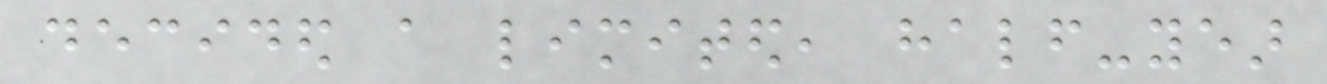decided a limited, half-year
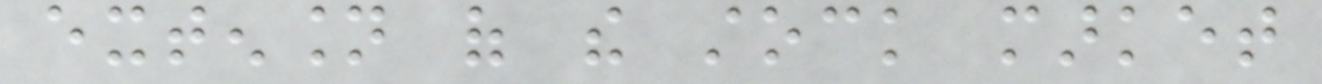extension of the stock market
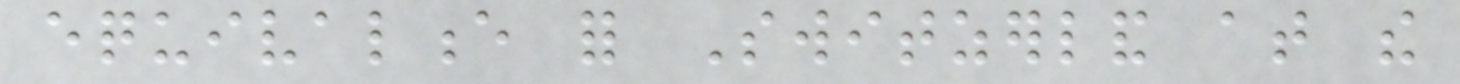equivalence for Switzerland at the
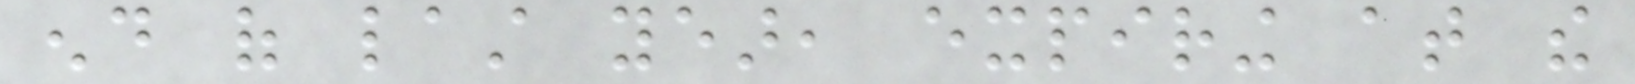end of last year, expiring at the
